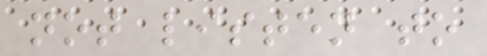not listen to
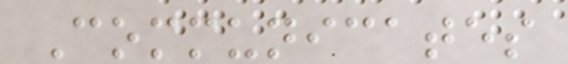Communicates
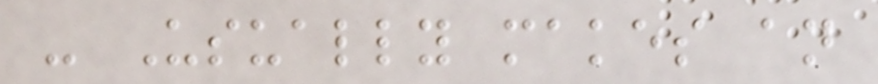- Usually makes an
